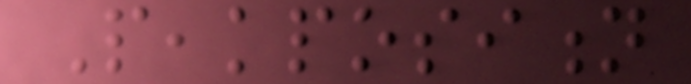Peakposition
